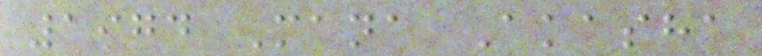1974 Mana Akasha
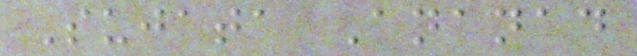Sujata Ananad
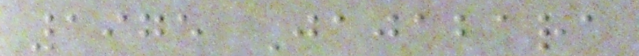1975 Jajabara
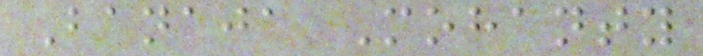Banaja Mohanty
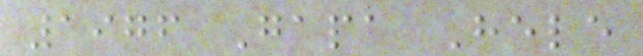1976 Gapa Hele
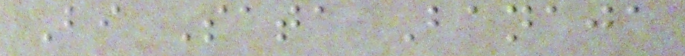Bi Sata Banaja
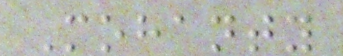Mohanty
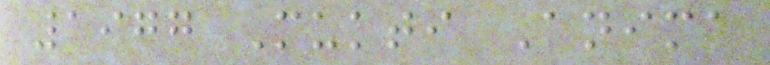1977 Mukti Anima
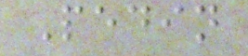Pedin
